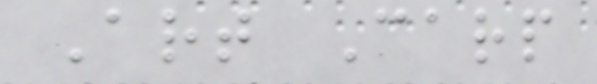Art Carp
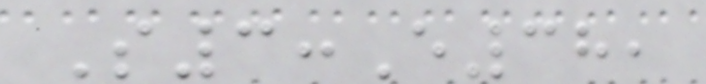S3:E38,
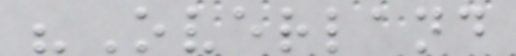"Overland
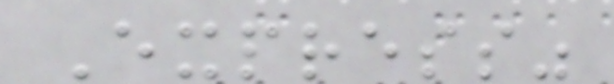Express"
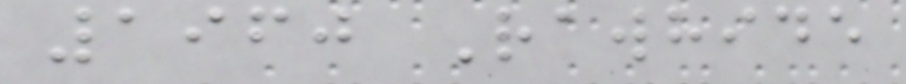1960 Rawhide
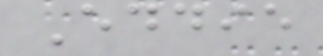Eddie
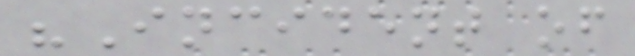"Incident of
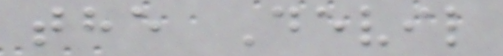the Devil
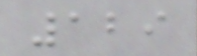129
